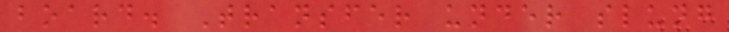board. Transfer under slung
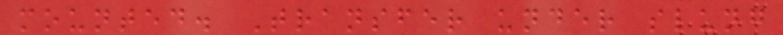mounted. Transfer under slung
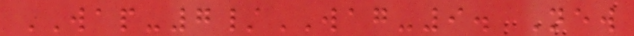WAP-7/WAG-9. New
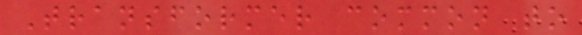Transformer common to
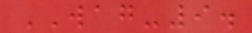WAG-9.
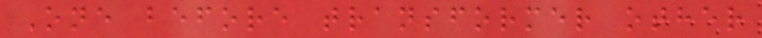One before transformer other
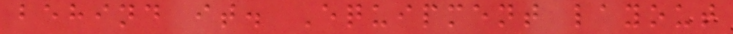behind it. Equipment layout
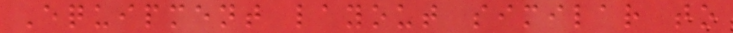Equipment layout similar to
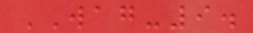WAG-9.
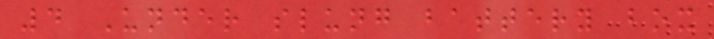4 Under slung battery box
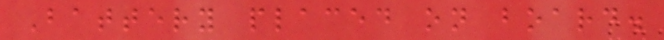Battery placed on board.
